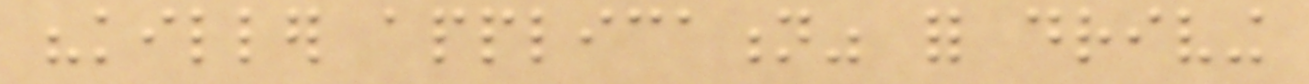"killer application" for driving
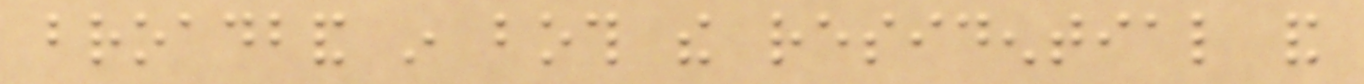broadband in both the residential and
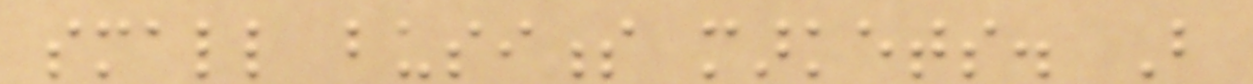small business markets. But
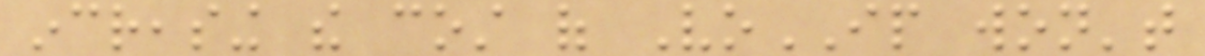increasing the cost of VoIP won't
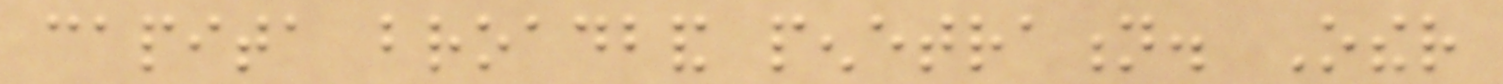capita broadband penetration. Other
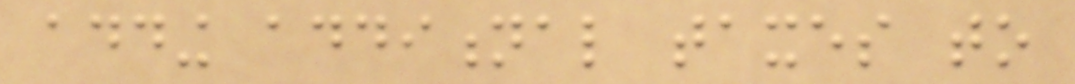adding additional taxes to
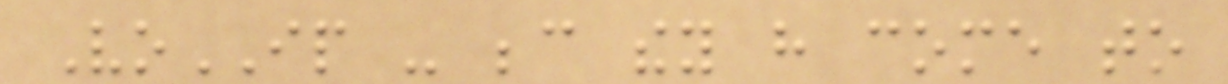VoIP - because they have come to
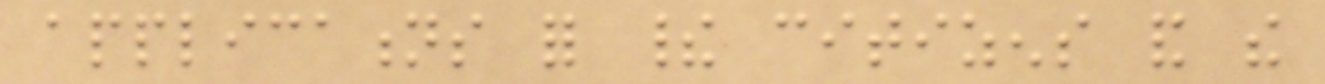applications for their citizens and the
